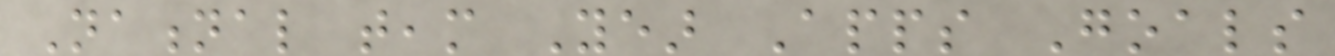National team Year Apps Goals
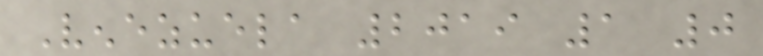Venezuela 2019 1 0
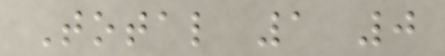Total 1 0
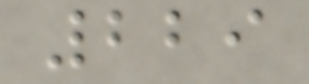229
